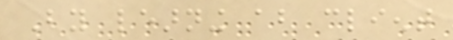By learning about client
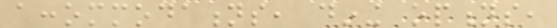accommodations, dining options,
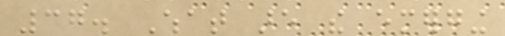37. What are the emerging
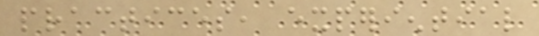practices, experiential
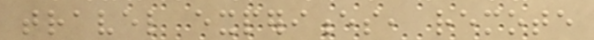travel experiences, remote
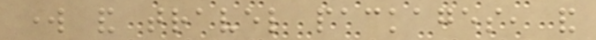work and travel packages, and
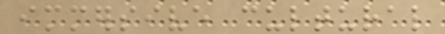immersive cultural
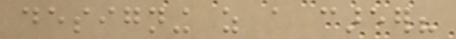designing as a career?
